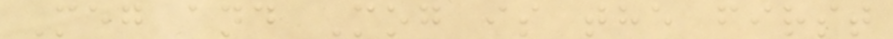Meg and Mog is the first
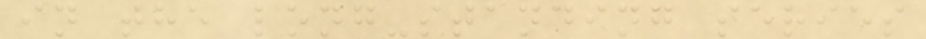in the long-standing series
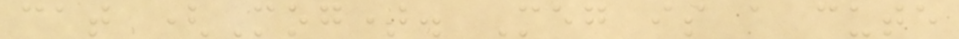cat (Mog). Meg is a cute
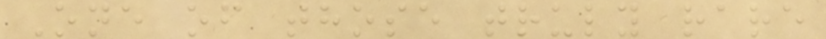One of those truly rare
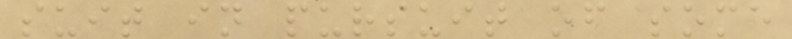suit in pursuit of some
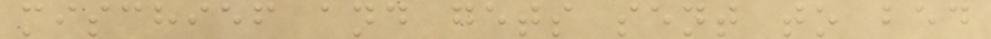mischief and gets sent to bed
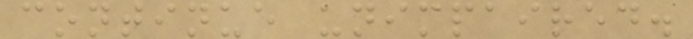continue unimpaired.
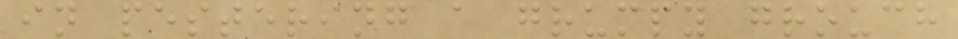in pestering a grumpy grouch
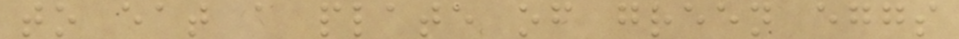to eat a plate of green eggs
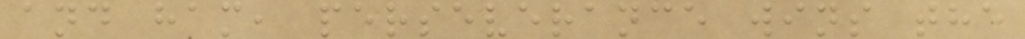and ham, perseverance wins the
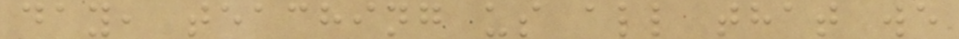day, teaching us all that we
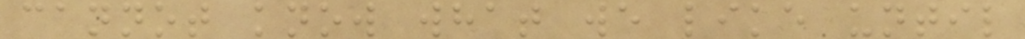cannot know what we like until
